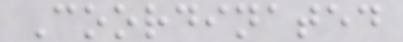Coordinated
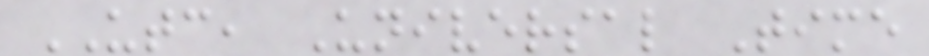UTC, Universal Time
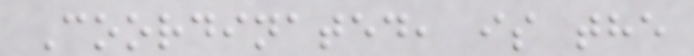Coordinated, is the
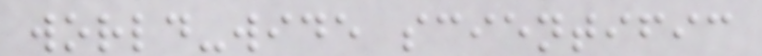world-wide scientific
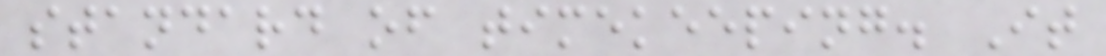standard of timekeeping. It
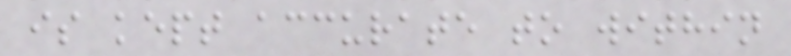is kept accurate to within
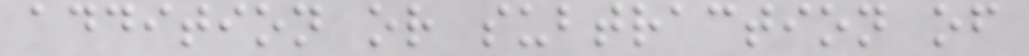addition or subtraction of
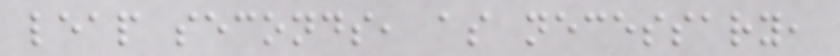leap seconds, as necessary,
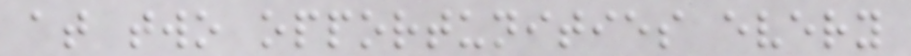at two opportunities every
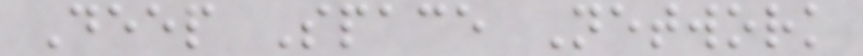Deep Space Network
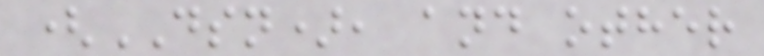(DSN), and other
